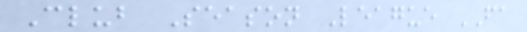Club Season League FA
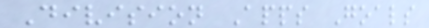Division Apps Goals
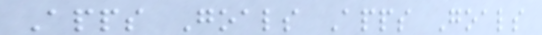Apps Goals Apps Goals
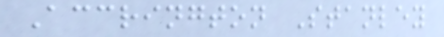Accrington Stanley
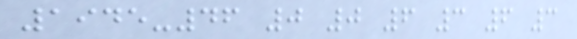1945-46 0 0 6 3 6 3
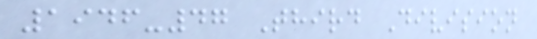1946-47 Third Division
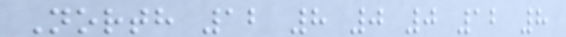North 12 8 0 0 12 8
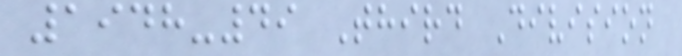1948-49 Third Division
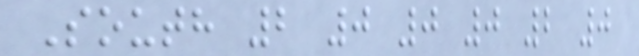South 2 0 0 0 2 0
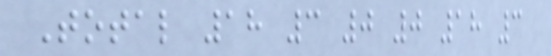Total 18 3 0 0 18 3
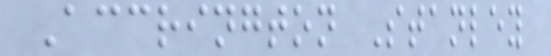Accrington Stanley
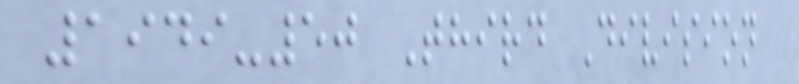1949-50 Third Division
